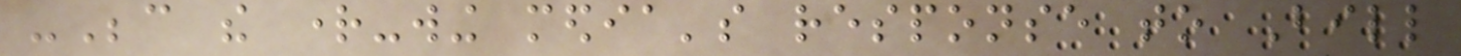-Because the right-wing media's response to Bill
